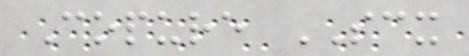Copure SCX
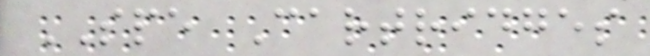SPE Cartridges
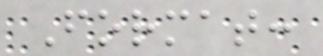Format:
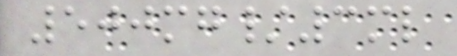500mg/3ml
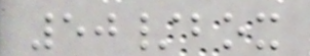50/box
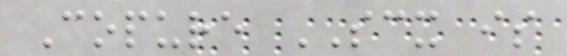Copure SCX is
